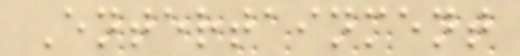Entertainment
